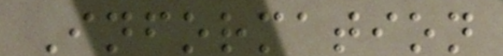Information
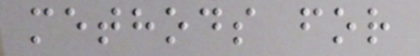methods for
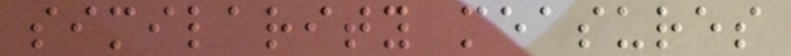similarity measures
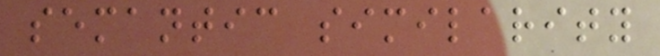semantic similarity
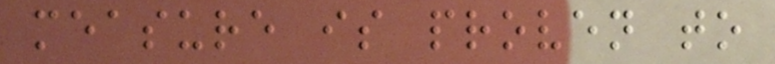measure is proven to
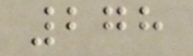278
